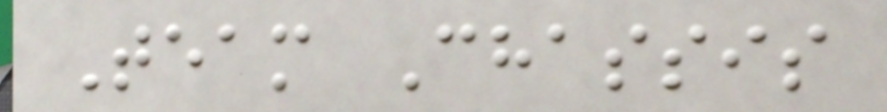Team Chassis
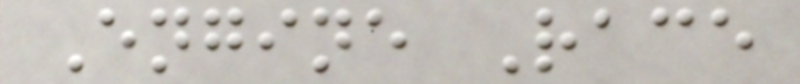Engine Race
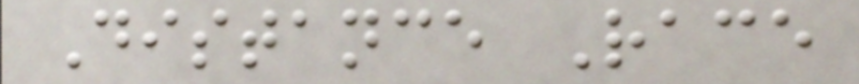Distance Race
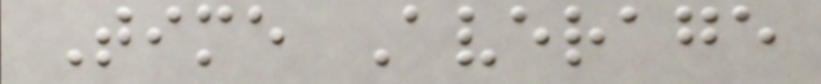Time Average
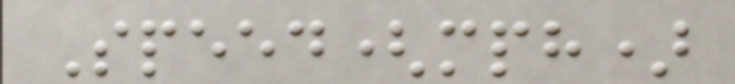Speed(mph)
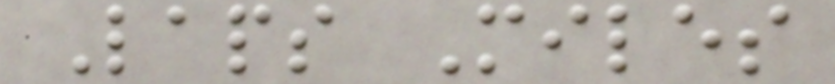Laps Miles
